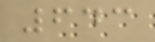643
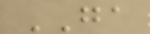GA
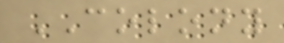COLONY
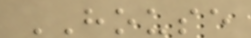HOUSE
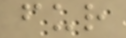fur
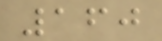160
